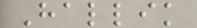Hallik
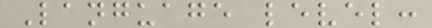Language level:
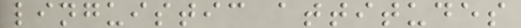linguistic attitudes
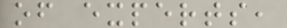of experts,
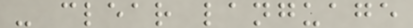- clear language
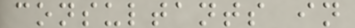consultants in
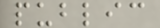public
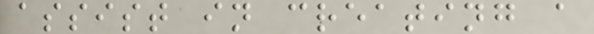assist in creating a
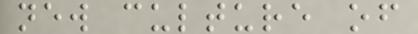new culture of
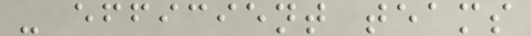- efficient teams
